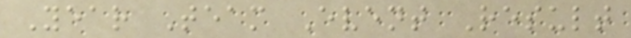Year Team Event Result
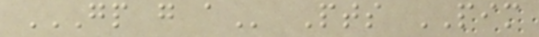GP G A Pts PIM
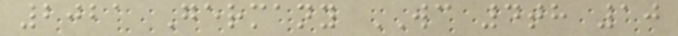2021 Germany WC 4th 10
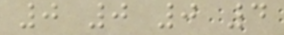0 0 0 4
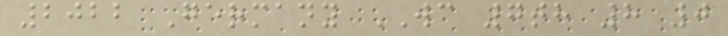2022 Germany WC 7th 8 0
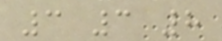3 3 8
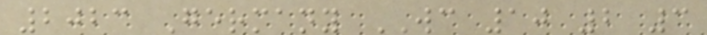2023 Germany WC 10 2 3
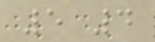5 4
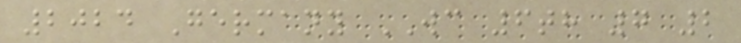2024 Germany WC 6th 7 2
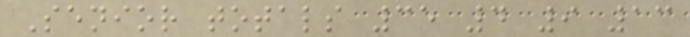Senior totals 35 4 9 13
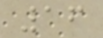16
